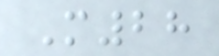M28
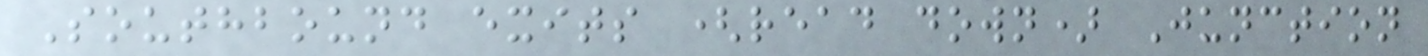Southbound exits (read down) Junction
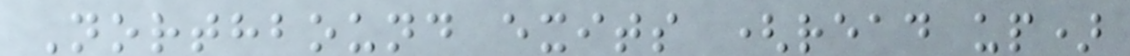Northbound exits (read up)
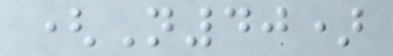(N40)
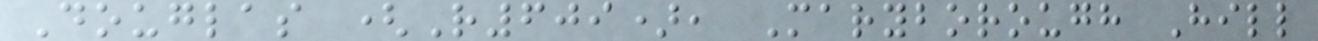Douglas (R609), Maryborough Hill
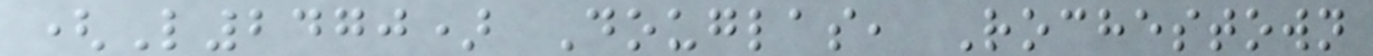(L2470) Douglas, Rochestown
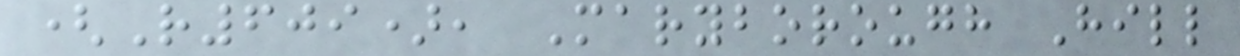(R609), Maryborough Hill
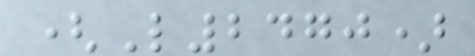(L2470)
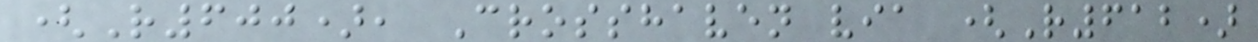(R600), Crosshaven via (R612)
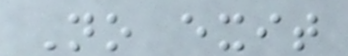No exit
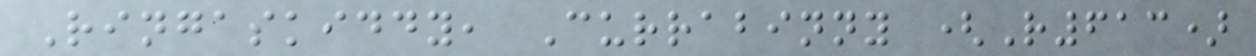Ringaskiddy, Currabinny (R613)
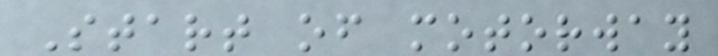Start of motorway
